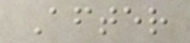After
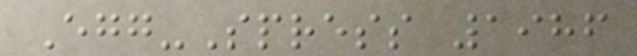Egg-Spress 1986
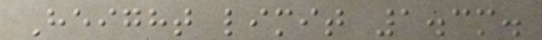Height limit 1.3m.
